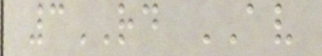3RD AV
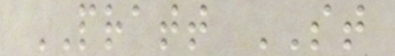PRATT ST
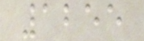1255
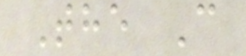The C
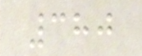380
